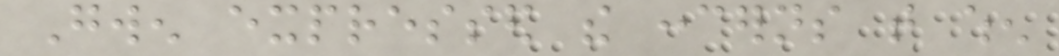Gwen expressed the concerns that when
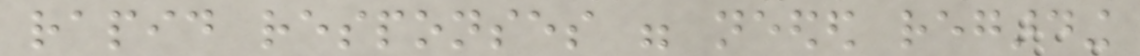rapid responses were needed regarding
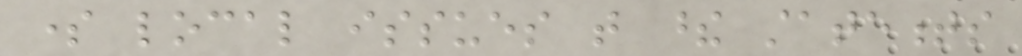some local issues that these statements
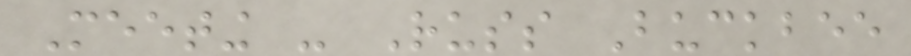Meeting - Russ Buckbee
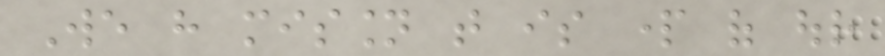We have mission that is part of our
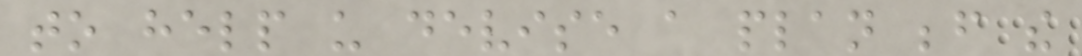to help us devise a plan before the
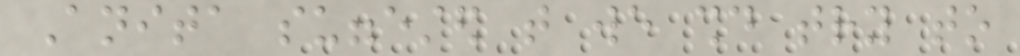Anita suggested that we should try to
